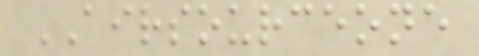AIRSOURCEONE
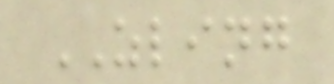ZLING
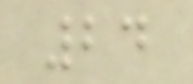24
